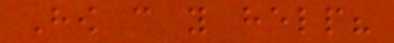How can you help?
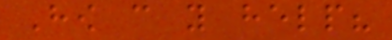How can you help?
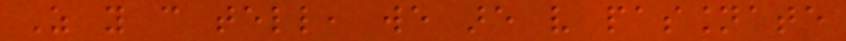As you can tell, we are very passionate
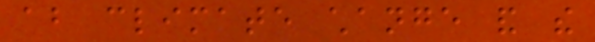about climate change and the
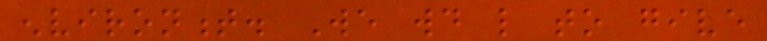environment. We would like to give
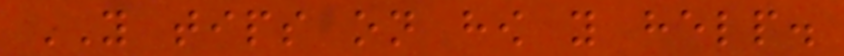YOU tips on how you help.
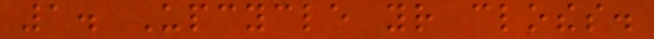1. Upcycle your clothes.
